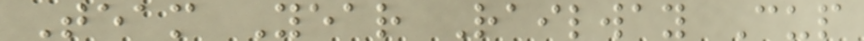Team Year Railway Cup
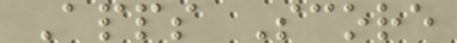Apps Score
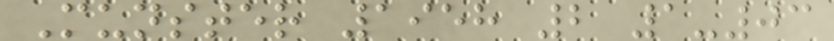Munster 1958 2 1-03
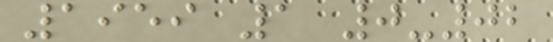1959 1 0-02
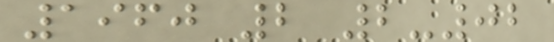1960 2 2-02
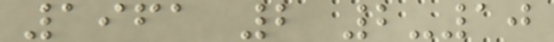1961 2 2-10
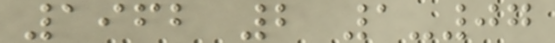1962 2 1-07
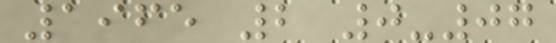1965 2 0-07
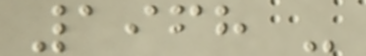1968 -
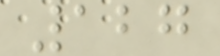127
